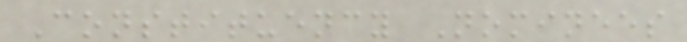Constituency Nominees
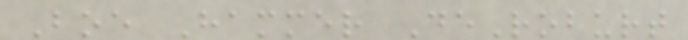Boe Hammer DeRoburt
